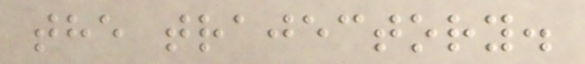the trajectory.
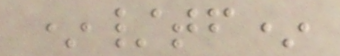*/tf*
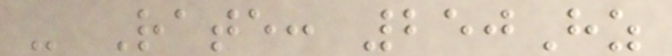- Rate: 250Hz
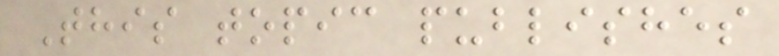This topic publishes
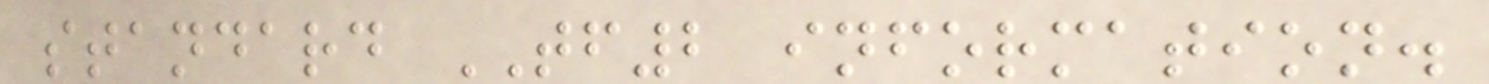standard TF2 information.
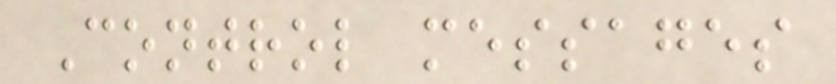Control messages
